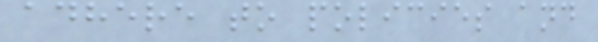adhere to policies and
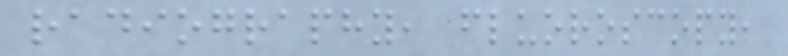radiography, fluoroscopy,
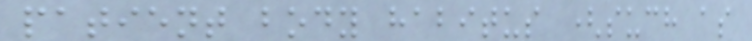patient body habitus (such as
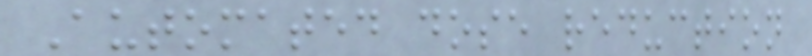Automated dose reduction
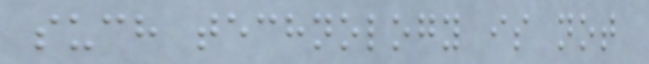such technology is not
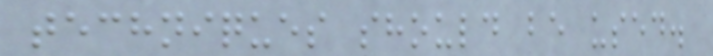techniques should be used.
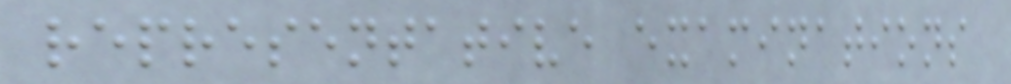representative examinations
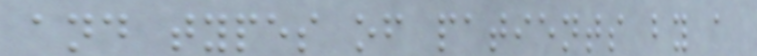and types of patients by a
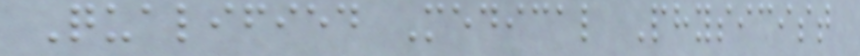Qualified Medical Physicist
